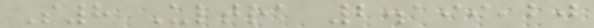S8 Ultra 2.199,20
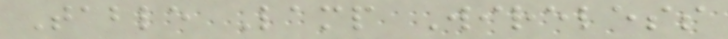Table Lamp Wireless
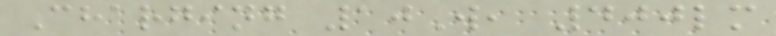Charging 10W, 400lm
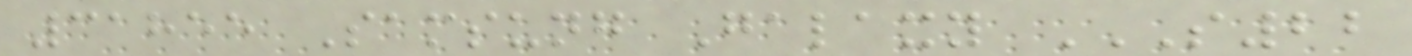31855 Samsung Galaxy S22
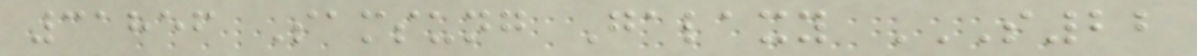31856 Samsung Galaxy S22
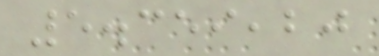5.359,20
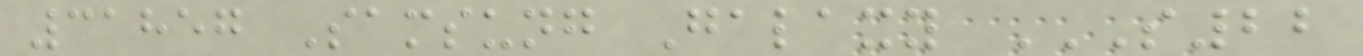31857 Samsung Galaxy S22
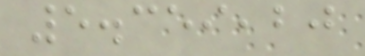5.359,20
